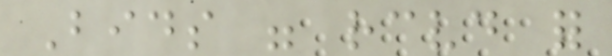Bids were received for
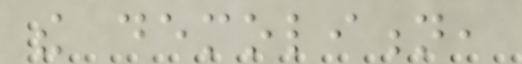the demolition,
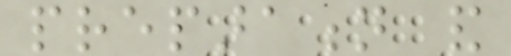preparation and
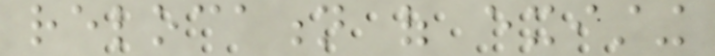relocation of existing
